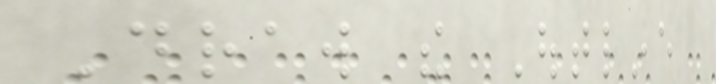Draw the Outline
